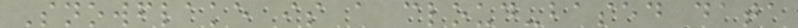Snowflake is a cloud-based data
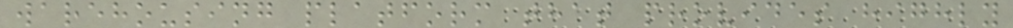warehousing platform that provides highly
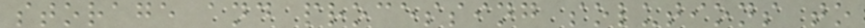storage and processing solutions to
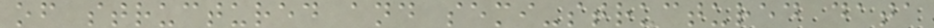of structured and semi-structured data
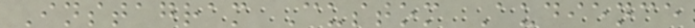Instagram Custom Audience
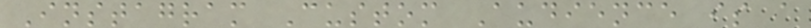Instagram Custom Audience is a
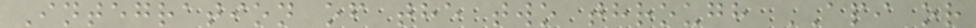Integration of the two through API or
